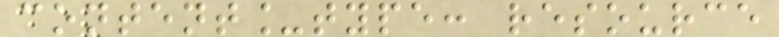content_type: resource
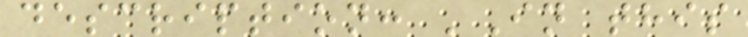description: 'In this
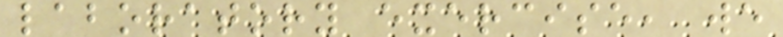laboratory exercise, we
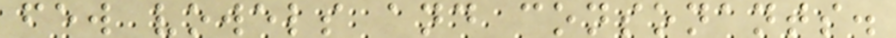few vowels and consonants.
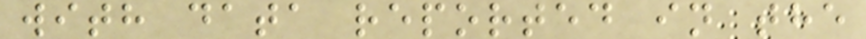with data reported in the
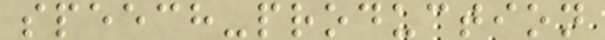speech-production
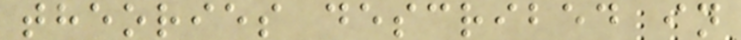theories described in
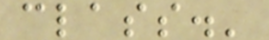class.'
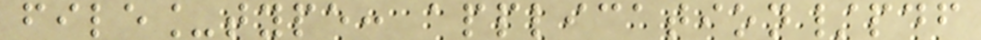file_type: application/pdf
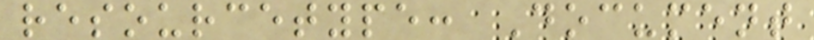resourcetype: Document
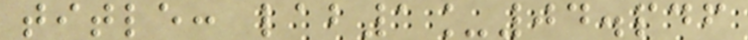title: lab1_04.pdf
